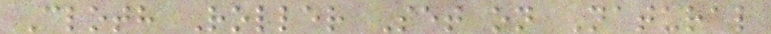Cloth Roller Set on Natural
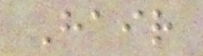Hair
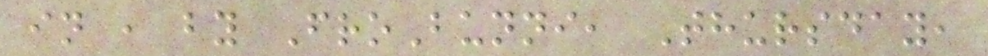in , by FroBunni, Thursday,
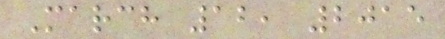March 12, 2015
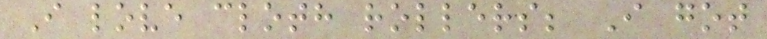I love cloth rollers; I got
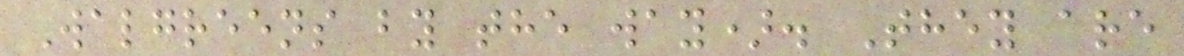Walgreens by the way). They are
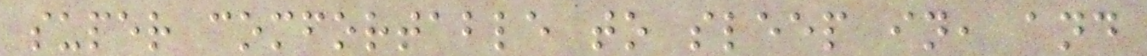super comfortable to sleep in, and
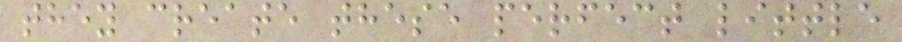they create these perfect little
